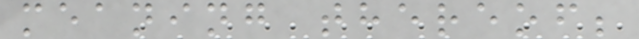meaning thereof;
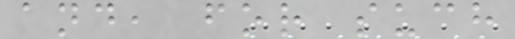and, for such
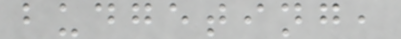budgeting,
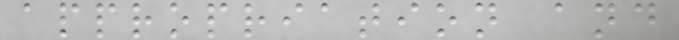appropriation and
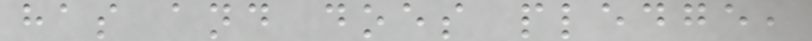has and does pledge,
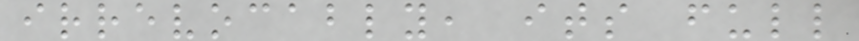irrevocably, its full
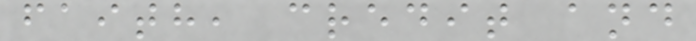faith, credit and
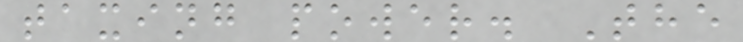taxing power. The
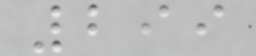299
